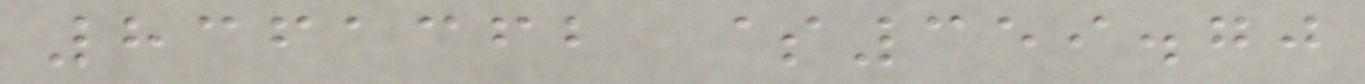8361362 $359.70
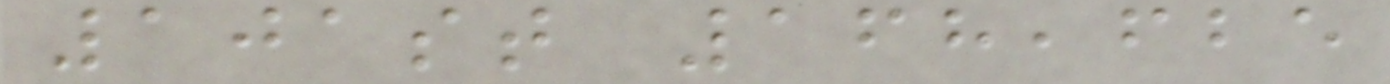101st 168,625
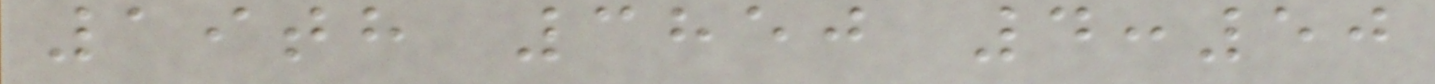19th 3850 4:50
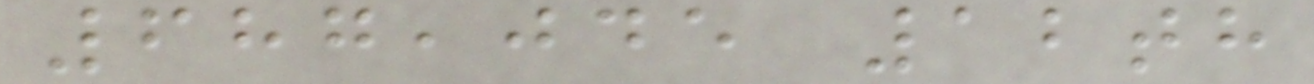687,045 12th
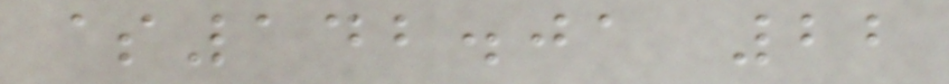$142.01 22
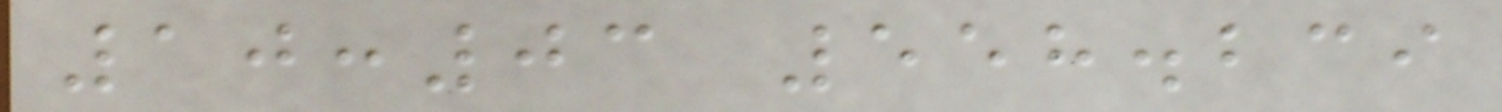10:03 558.239
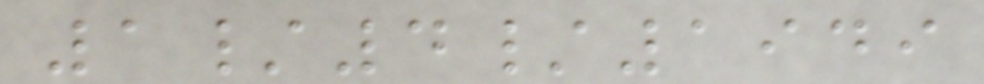1/4/1949
